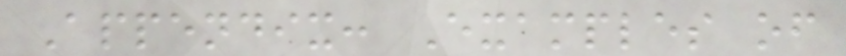Appendix: Examples of
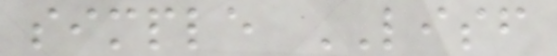simple LISF
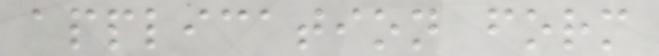application form
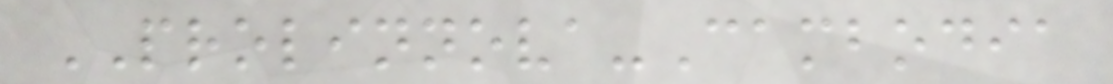PROLINNOVA-Cambodia
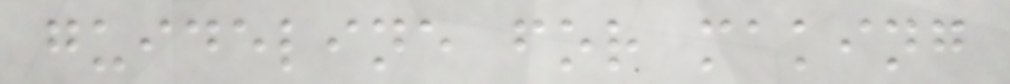guideline for making
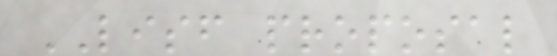LISF proposal
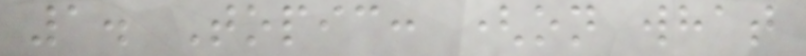1. Topic: (on what
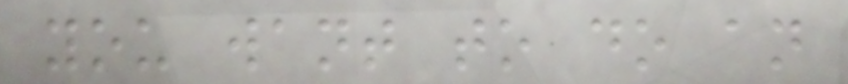you want to do an
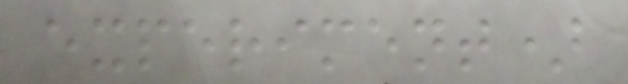experiment)
